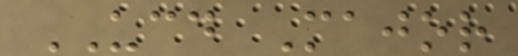UCD Major
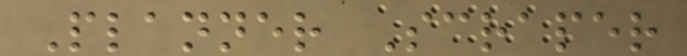Planner Scraper
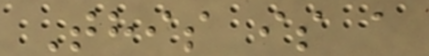This is a
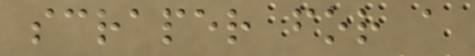scraper for a
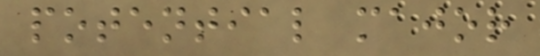potential major
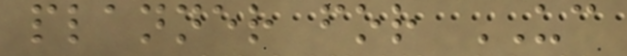planner for UC
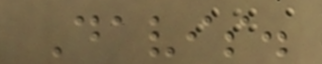Davis.
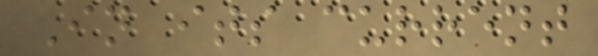In its current
